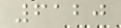6120
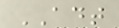ADT
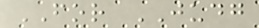FOR JUDG
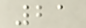21
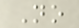No
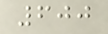600
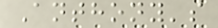Anthony's
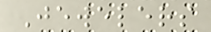Jewelers
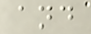and
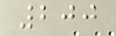200
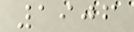1906
